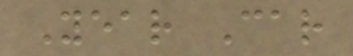Year Car
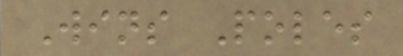Wins Poles
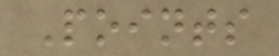Points
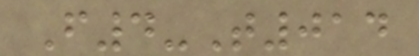F4-T014
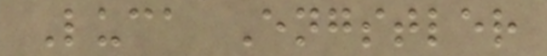Luca Engstler
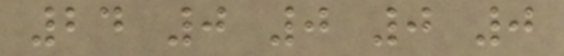24 0 0 0 0
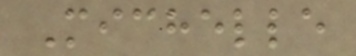Michelle
